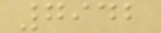7942
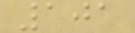101
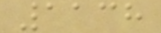1138
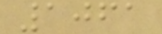1061
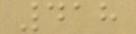418
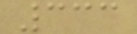333
